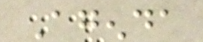Agenda
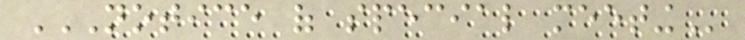NOTICE OF SPECIAL MEETING
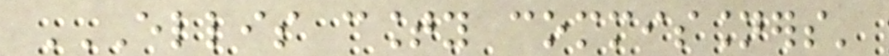ELLIS COUNTY COMMISSIONERS'
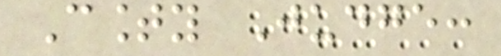County Judge:
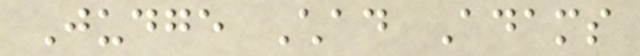Judge Chad Adams
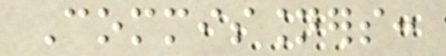Commissioners:
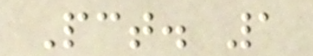Pct. 1
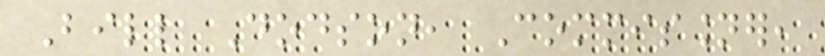Bill Dodson, Commissioner,
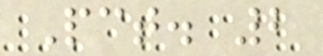Pct. 2
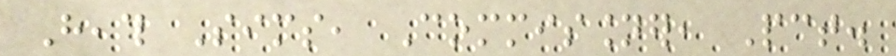Heath Sims, Commissioner, Pct.
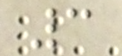3
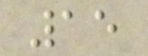15
